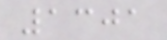1301
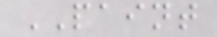PAINT
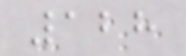128
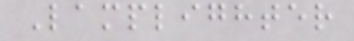Lamplighter
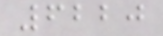6220
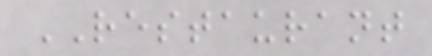RESTAURANT
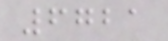6721
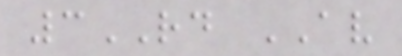3RD AV
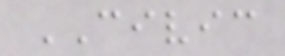CIVIC
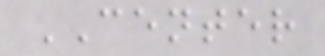CENTER
